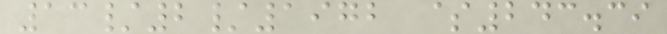13/2/1972 $243.39
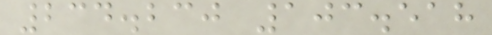234.230 103.518
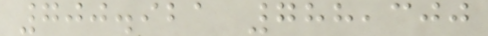700.921 788,300
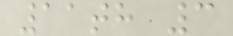11th 3
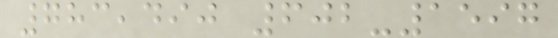783,490 602-1597
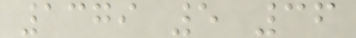1379 5 36
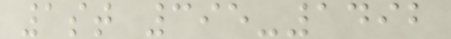1st 395-1492
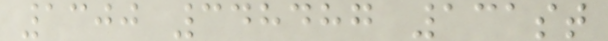1300 348487 131st
